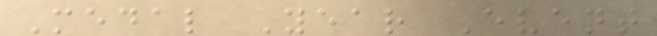Medal Year Event
